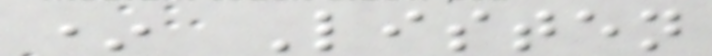* Listen
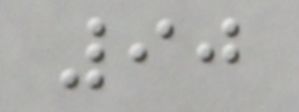90
